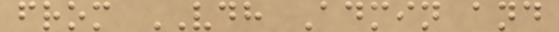from VDH Admin and
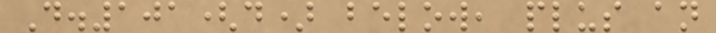D.101(d) below, plus an
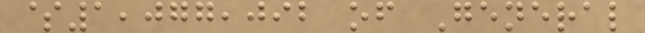$1,077,092 of General
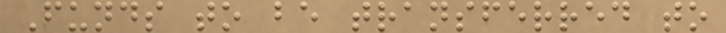Funds to be transferred to
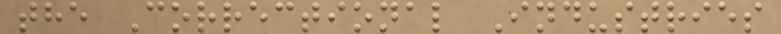the Correctional Industries
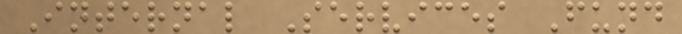Internal Services Fund
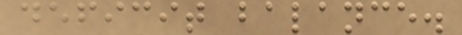deficit balance.
